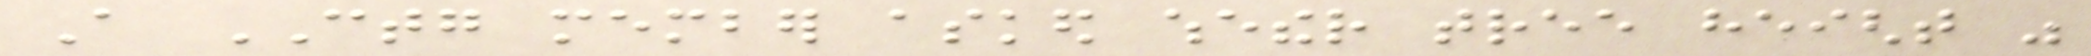A CTG member asked whether tree height was
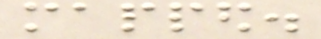mapped.
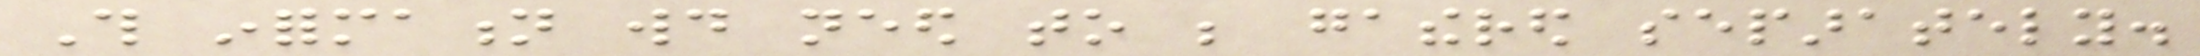This information would need to be gathered separately.
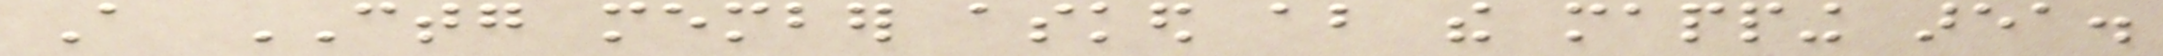A CTG member asked about the mapping area.
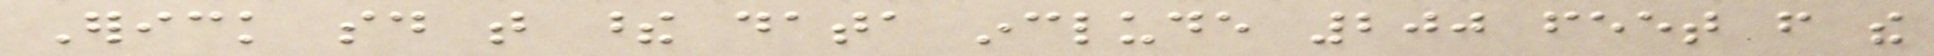Erick said that these data include 200 feet from the
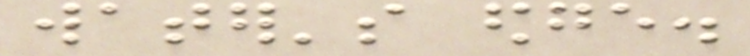water's edge.
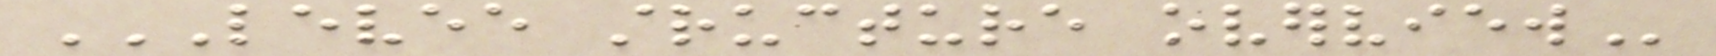LEVEE STRUCTURE OVERVIEW
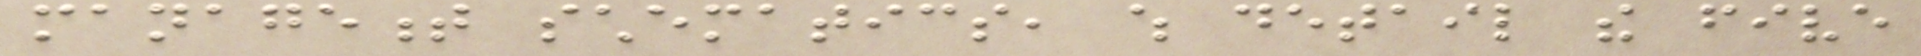management schematics, which detail the five
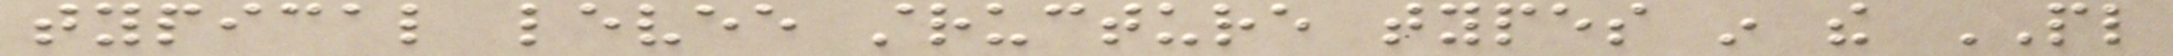typical levee structure types in the PL
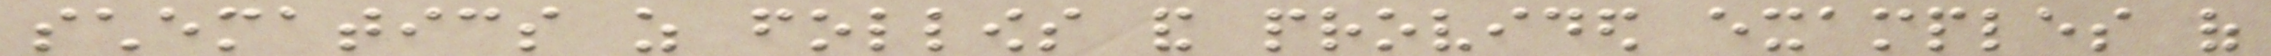schematics as follows and provided examples of
